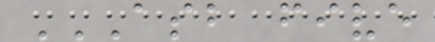ASB FIVE
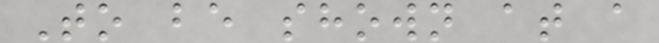To be shown at a
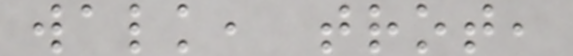walk, trot,
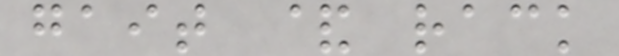gait & rack
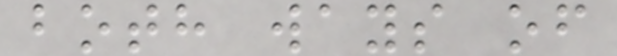both ways of
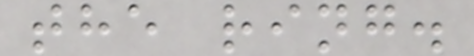the ring.
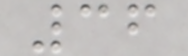36
